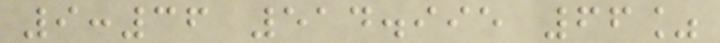9:36 514.995 66%
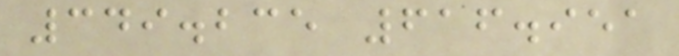349.235 616.951
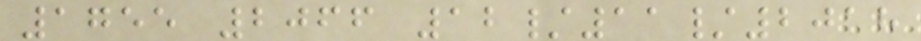1755 2066 12/11/2018
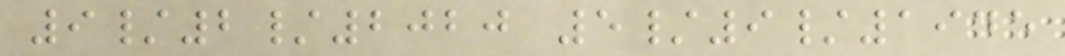9/2/2020 5/9/1945
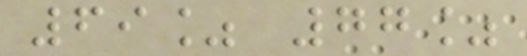69% 77%
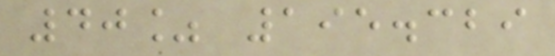40% 195.329
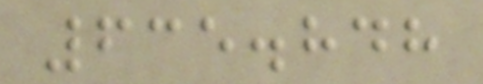635.848
